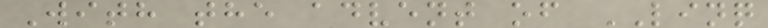With the advent of LINQ
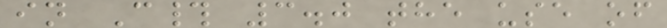in C# 3.0 the use of
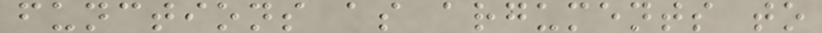functions as arguments to
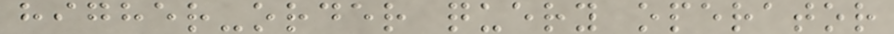higher-order query operator
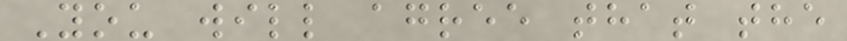You will agree that the
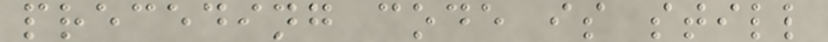preceding code is still
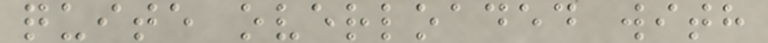quite overloaded with
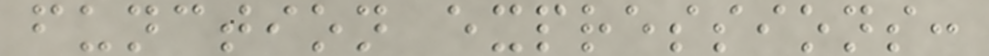function expressions:
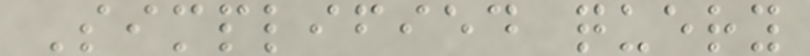Simplified query
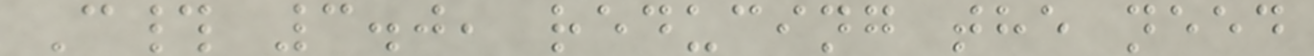C# 3.0, reducing the need
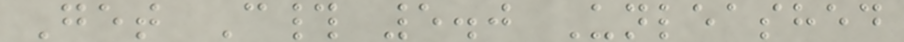Get C# 5.0 Unleashed
